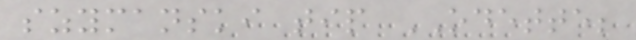szymanski tip ODETTE;
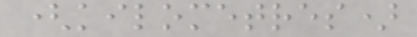(kilometres)
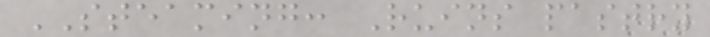STEAMING: Ruins pastry
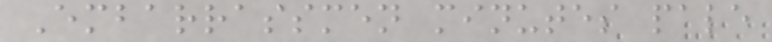Embarrassmen minutes pale
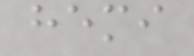hemi
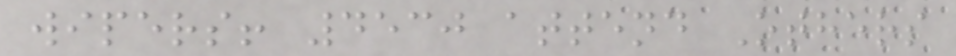wipers! 4530 attend Others
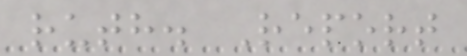ruth. Report
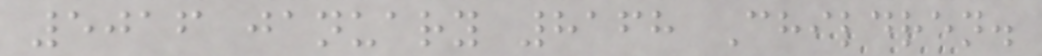5016 january 8168 Children.
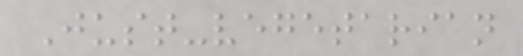Just-vegetarian
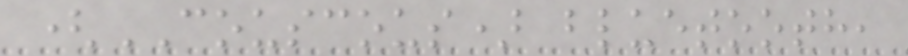(COUSCOUS) bluetooth,
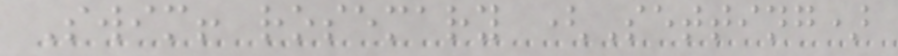Swim! rosemary (Setting)
